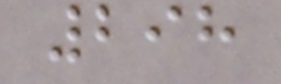298
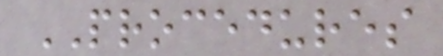PROCEDURES
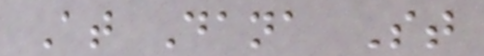At Dana St
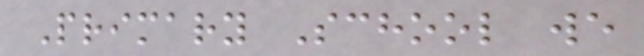Primary School we
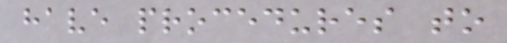have procedures to
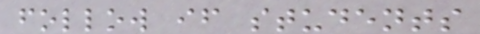follow if students
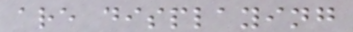are displaying
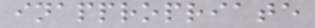inappropriate
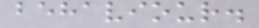behaviour.
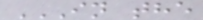IN THE
